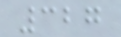327
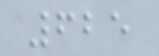625
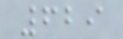629
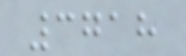3718
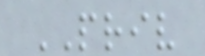PRIV
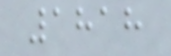1818
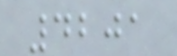4201
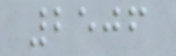2506
